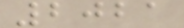2021
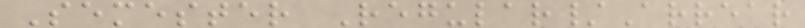Semester Regular/Arrear
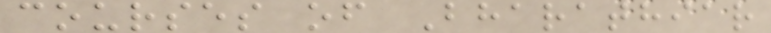courses of Bharathiar
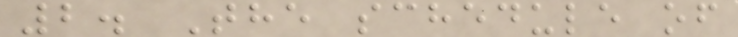2. The schedule of
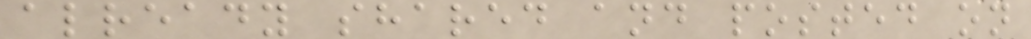already shared and posted on
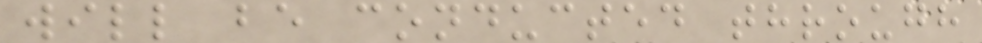will be conducted through
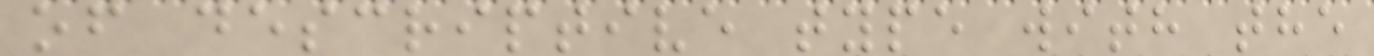of descriptive type with the
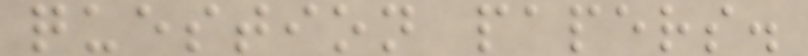question papers.
